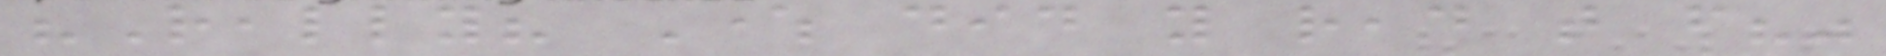"Really? Where did you read that from?"
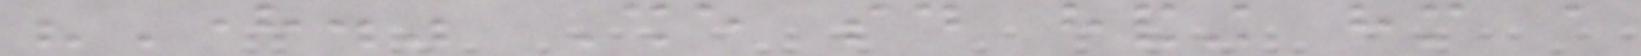"Here." She said handing him a
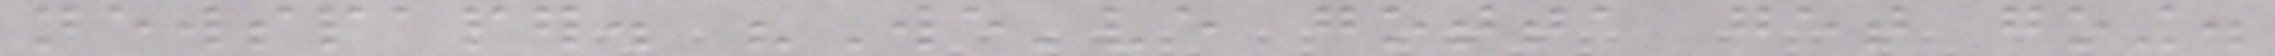newspaper. "We've gotta get going.
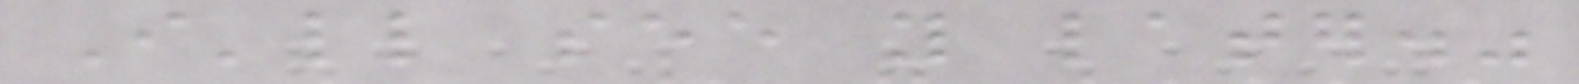I'll see you later."
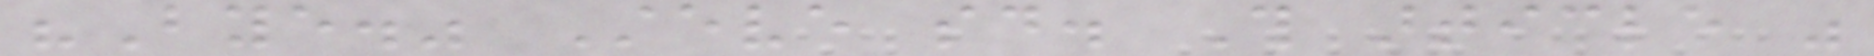"Bye." Steve said. This article was
